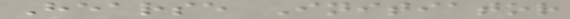Hearse Initiator
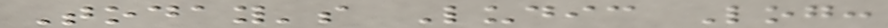Today's Ludic Log:
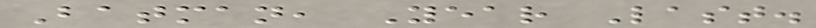Batman, Year Last.
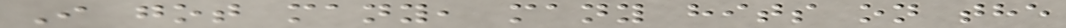I got many, many hits on the
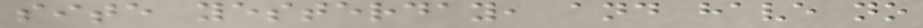site yesterday, and have no
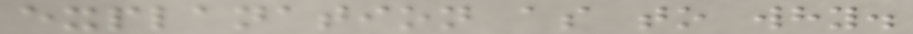explanation as to why.
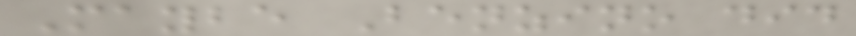Maybe Benzino did
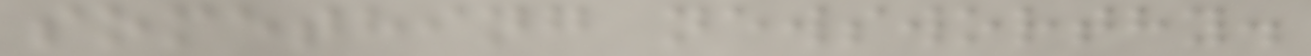something newsworthy.
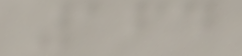164
